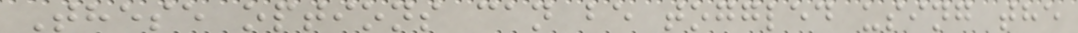These options can be toggled using the
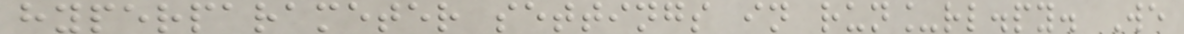hyperparameter settings in run_rl.py. We
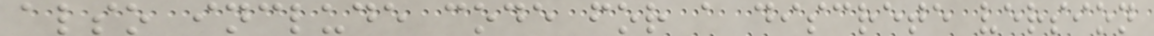also include code for a discrete version
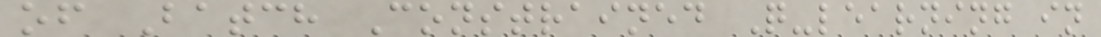of Batch Constrained Q-learning in
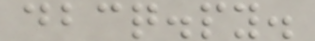dbcq.py.
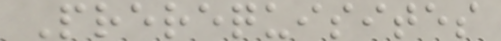Prerequisites
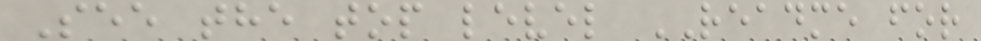See the top level README for
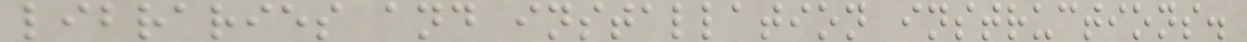libraries and installation instructions.
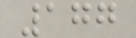177
